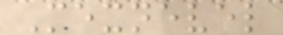Mexnevel
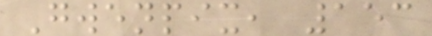Gwenpix, 153
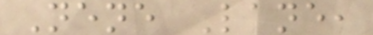Nene Lane,
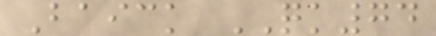Baick QK74
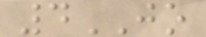4JO
